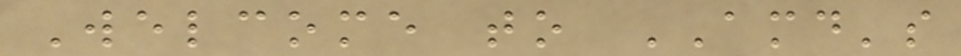Welcome to AMD's
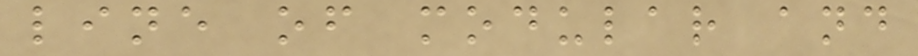line of modular and
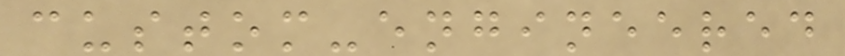custom-engineered
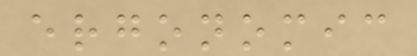ergonomic
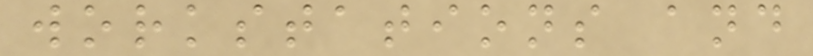workstations and
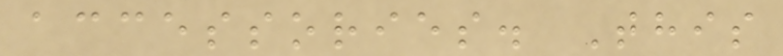accessories. This
